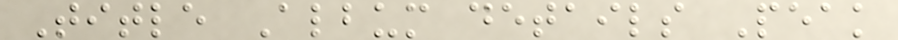Title Album details Peak
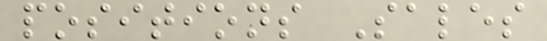positions Sales
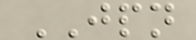JPN
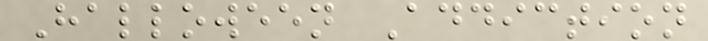Halloween Addiction
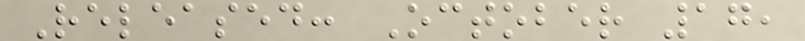Released: October 17,
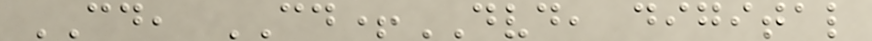CD, CD+DVD, digital
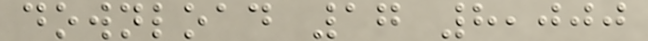download 17 8,000
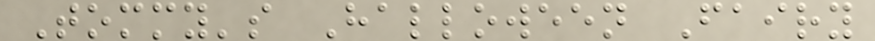Tommy's Halloween Fairy
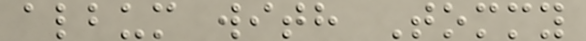album with Tommy
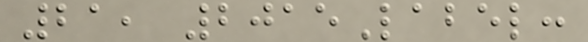21, 2015Label:
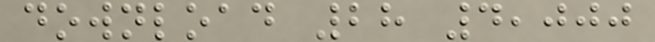download 28 4,000
